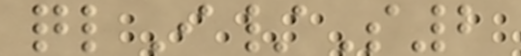qlI/S2
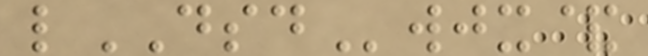lDSDwjx&
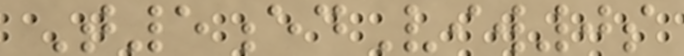T5edViw0s
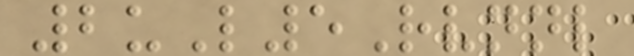2uL5Rvnnl
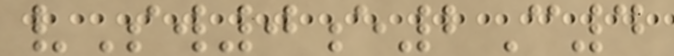vSw0e2C4
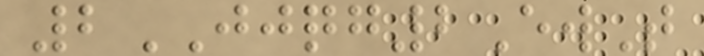2JJQG2EwT
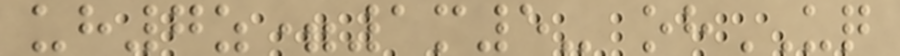uh7z=1m5- ohUQ
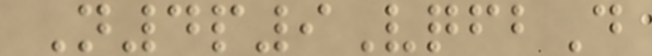N4p9VqfbD
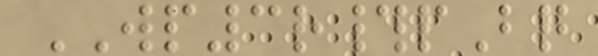WP3r#pBq
